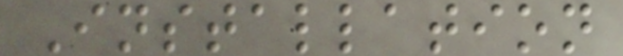Installation
